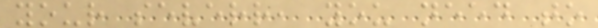your severr, you need to
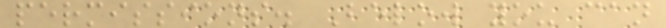permissions. Below you can
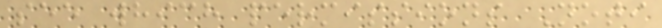see which permissions Noti
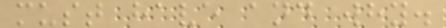must have and why.
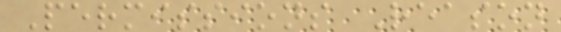Permissions Reason
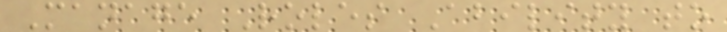Manage Roles Ability to
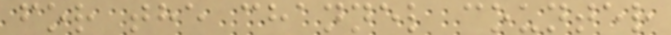for the channel counter
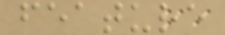feature
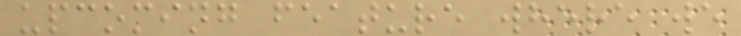upcoming feature where we
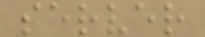server
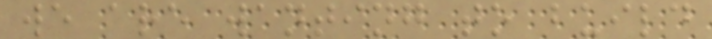we are wanting to build
